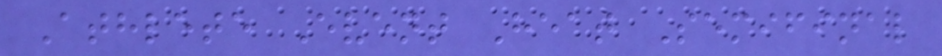Athlete Event Heat Semifinal
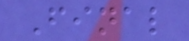Final
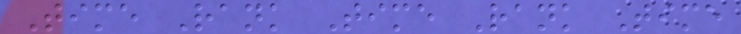Time Rank Time Rank Time
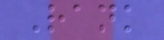Rank
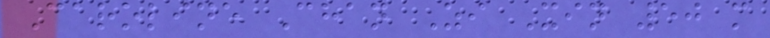Caroline Chan Zi Xin 50 m
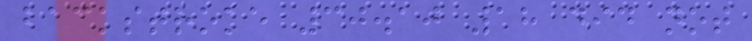backstroke 30.10 18 did not
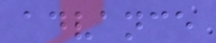advance
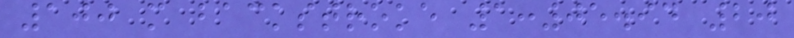100 m backstroke 1:05.94 20
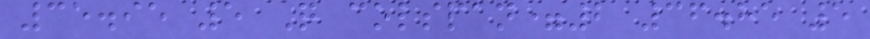35.95 5 Q colspan=2 36.85 5
